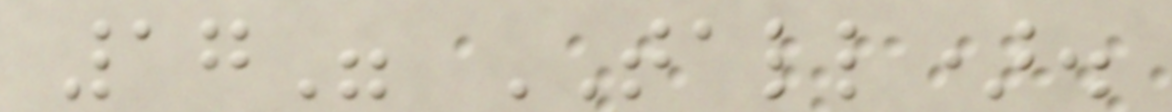17" TALL).
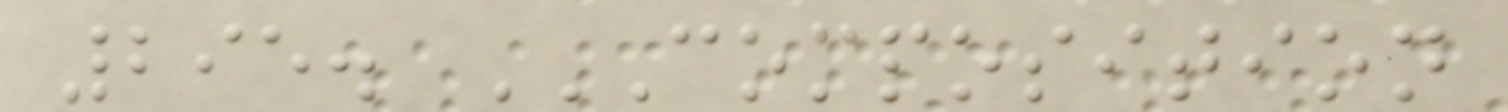295. COMPOSITION
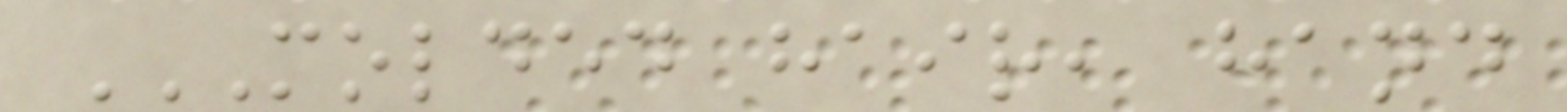MOLDED HAIR, HAND
